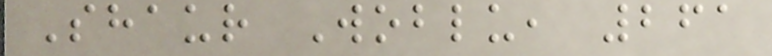Shaur Woblu, 261
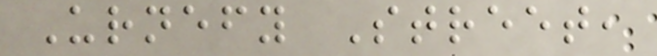Urnefy Street,
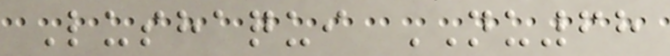Lushaqui NU68
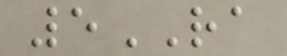5RA
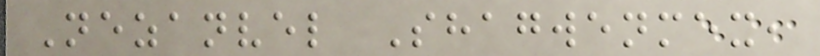Nezanvel Shagwenmex,
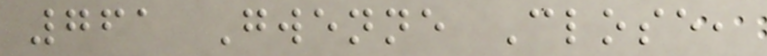761 Gwenne Close,
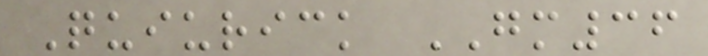Quiurick GM36
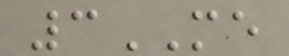3ME
